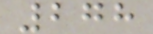278
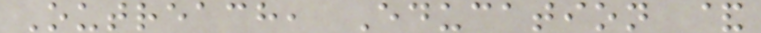Outreach, Education &
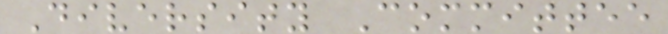Diversity Committee
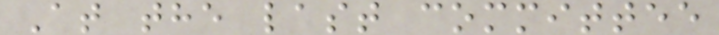At the last committee
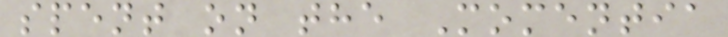spent on the Momentia
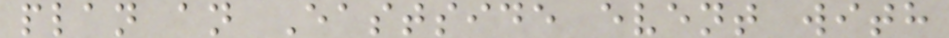plan an Eastside event with
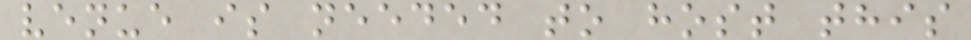venue is needed to host this
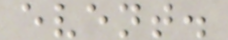event.
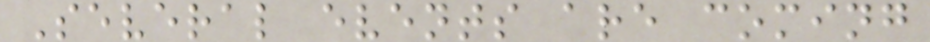Several events are coming
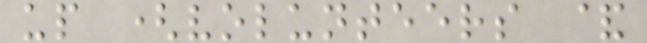up (volunteers &
